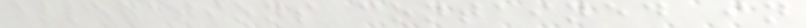allegations contained in
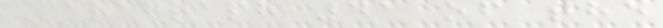Paragraph 41 of the
